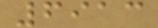6913
